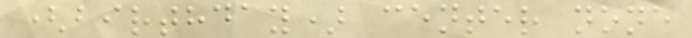(birthday) center none
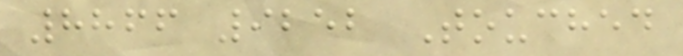8866 9252 Touched
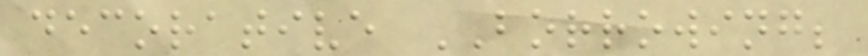decorative BORROWING;
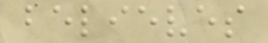believes
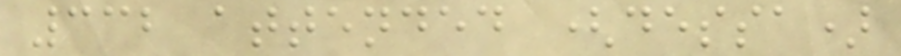332 attended (dessa)
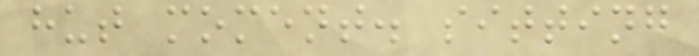hut moment. sitting
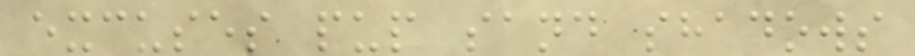excuses pup sand shadows
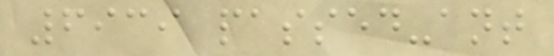6939 passed-ant
